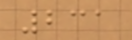231
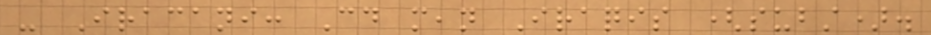- Iracani: Could mean Iraqis (subst).
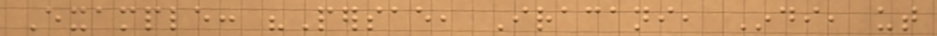Example: "Persae, Iracani, Indi, ut
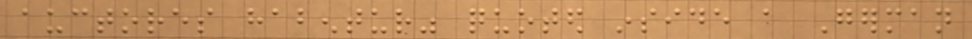auctores habentur" quoted inside a German
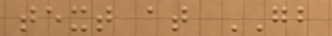text at GB
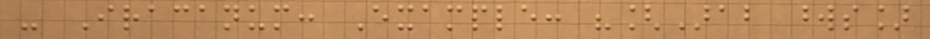- Iracanum: Example: "[Arab words]
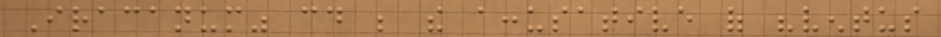Iracanum" could be the accusative of "ventus
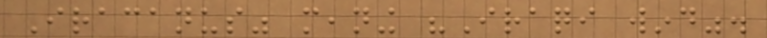Iracanus" meaning "Iraqi wind".
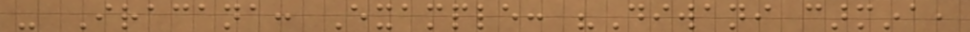- Iracana: Example: "Diwani carmina,
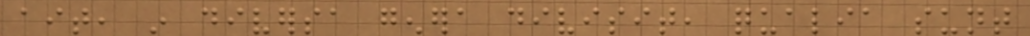ait, in diversa genera divisit, qualia sunt
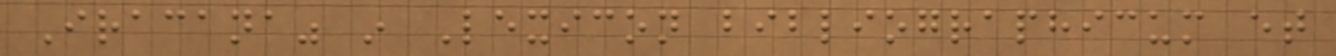Iracana" in Lexicon bibliographicum et
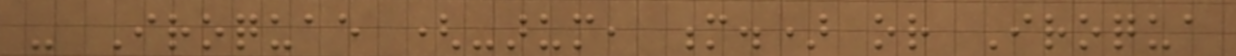- Iroquae (-arum, m.) or Iroqua
